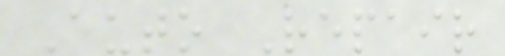Auto Repair
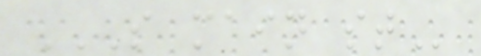S MAIN ST
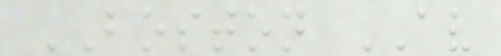BOSTON AV
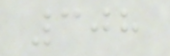308
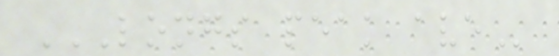LONGS PEAK AVE
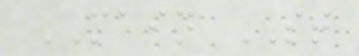MAIN ST
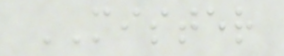MISTER
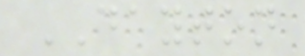DAYTON
